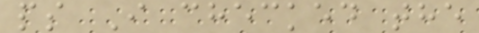ps I checked the
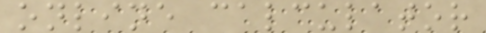online calculator
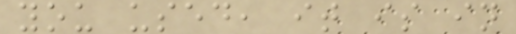you used, it is in
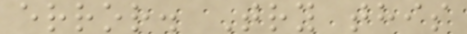error. Try this
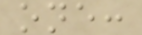one:
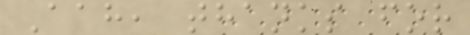Aah, thanks for
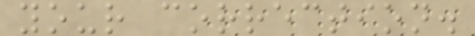your correction.
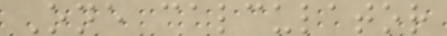One calculator
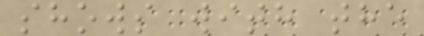shows with the
